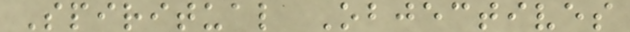Spiritual Objectives
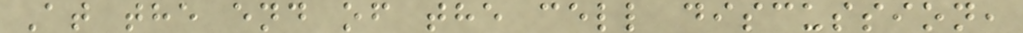At the end of the cell discussion,
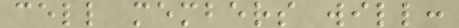cell members will:
